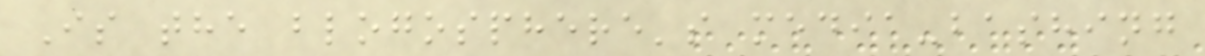Is the blogosphere's media-bashing
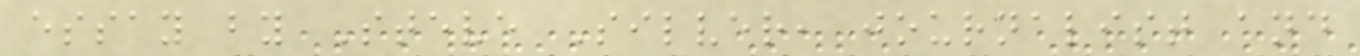essay by Steve Silver, journalist and
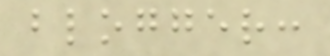blogger:
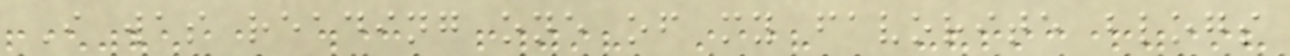I was reading one of my favorite blogs
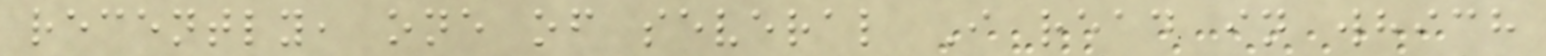recently, one of several I read in which
